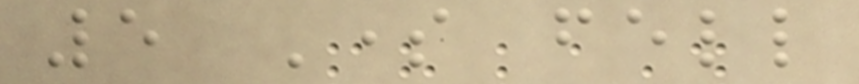5 Some fell
